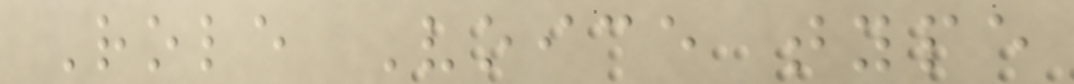Role Voice type
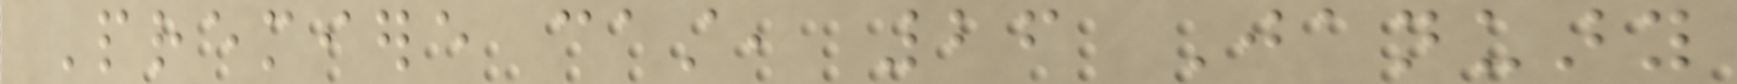Premiere cast, 26 January
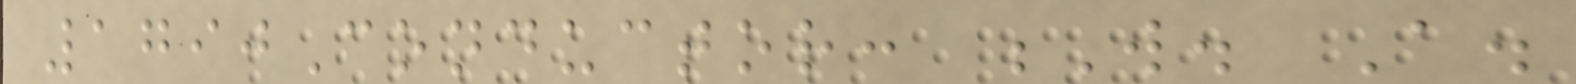1790Conductor: W. A.
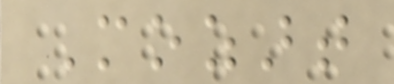Mozart
